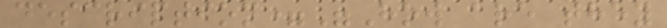description="How are they
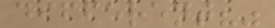different?"
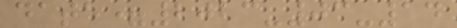date=2023-03-14
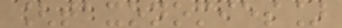[taxonomies]
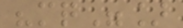"mq"]
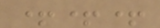+++
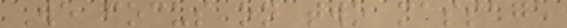We focus on two massage
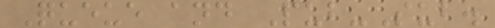Queue and Pub-Sub.
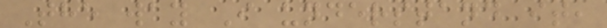The way I understand it,
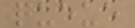queue
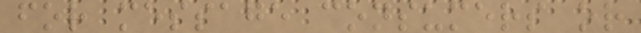for message consumers or
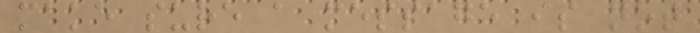make sure a message is not
